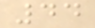44
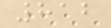812
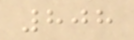808
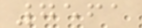7561
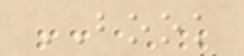BOOK
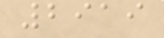2919
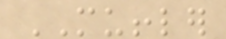MUFFLER
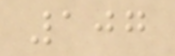107
